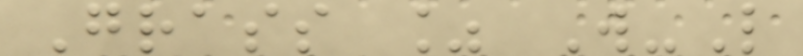Grass % W-L
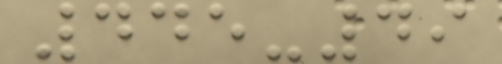445-49
